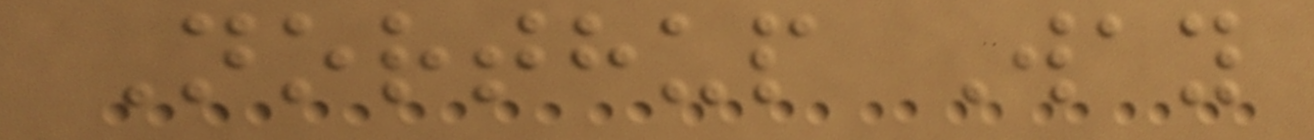Northup Way
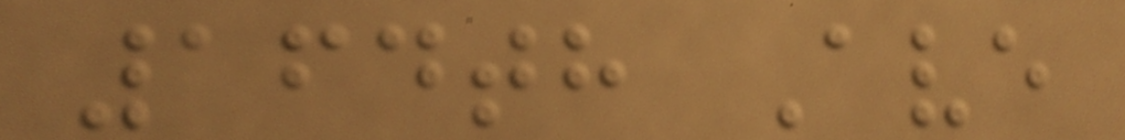164th Ave
